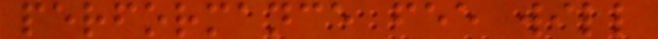performance fee will
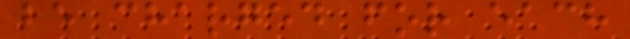be charged for each
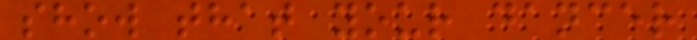show that your dancer
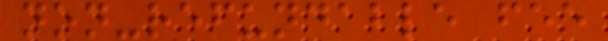non-refundable fee
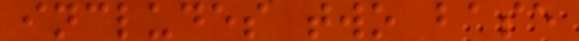includes two base
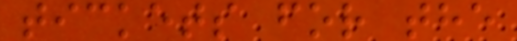tickets for the
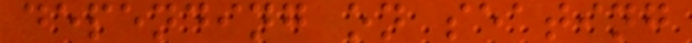depending on seating
